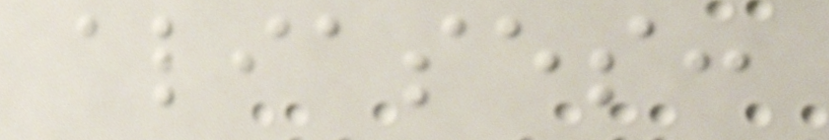aliases:
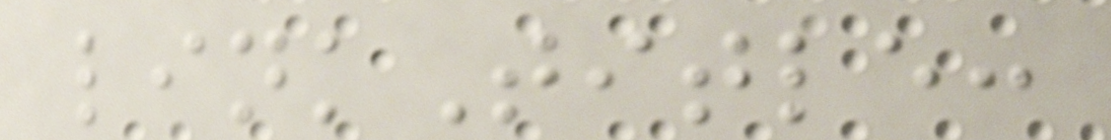linkTitle:
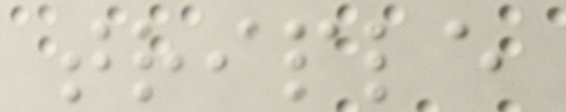triple
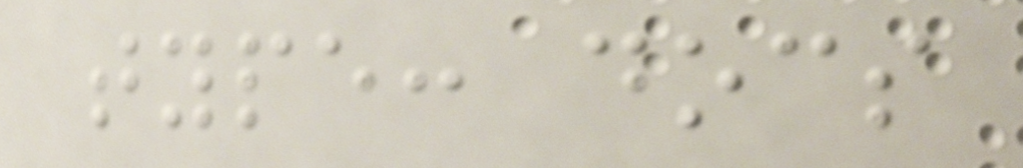type: docs
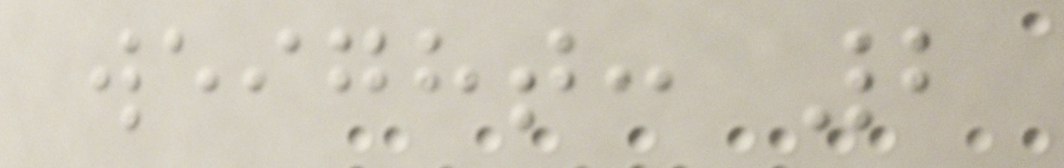weight: 2
